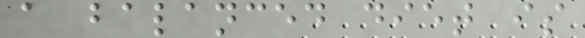a balanced diet is
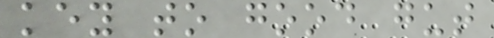key to good gut
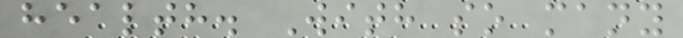health. With so many
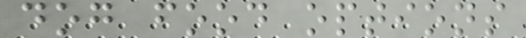dog food options
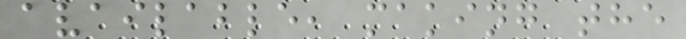available, making the
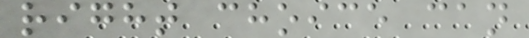right choice can
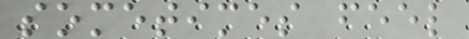sometimes feel
